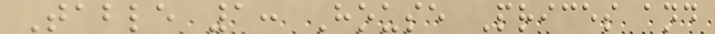Table 1: House Prices and
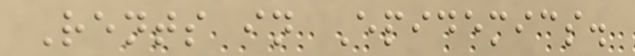Rents in Epidemics.
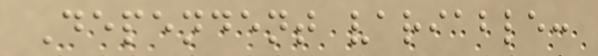Dependent variable:
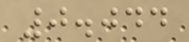0.044
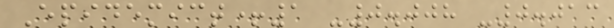Epidemict+1 -0.008 -0.013
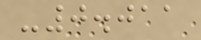-0.011
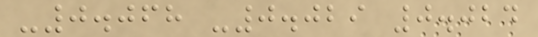-0.068 -0.029 0.024
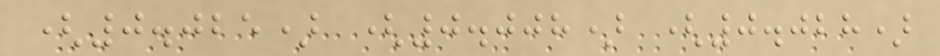(0.025) (0.008) (0.028)
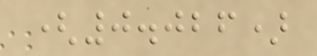(0.026)
